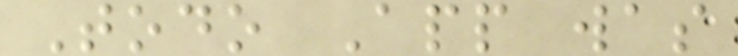Todo App was
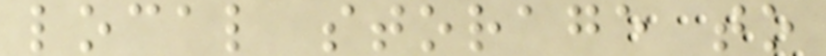local storage to
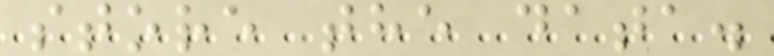store the data.
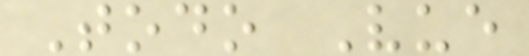Todo Vue
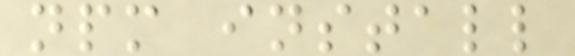npm install
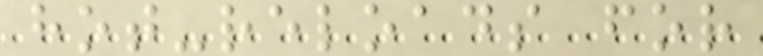hot-reloads for
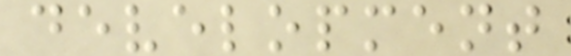development
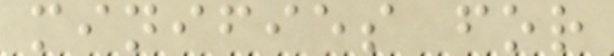minifies for
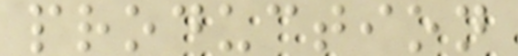production
